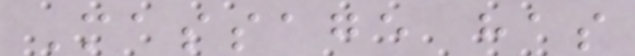Massage has
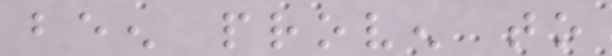been proven to
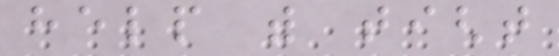help with tight
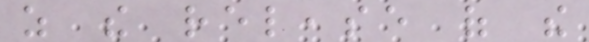as the release of the
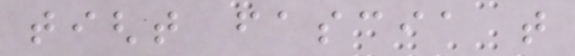tight fascia that
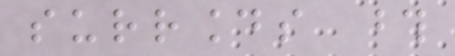surrounds those
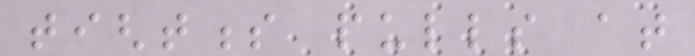tightness pulls at
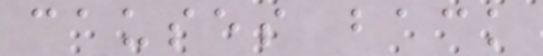causes back
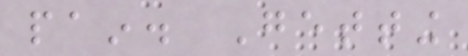pain. Getting
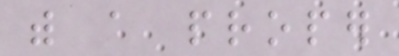with a proper
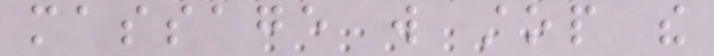massage will stop the
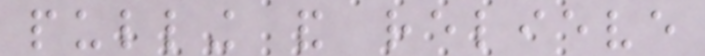pulling and relieve
